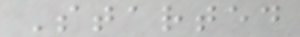Started
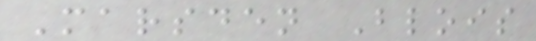Marsden Blois
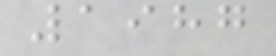1987
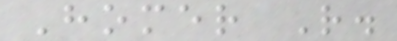Homer R.
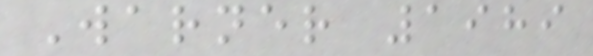Warner 1989
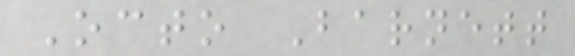Octo Barnett
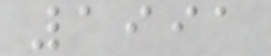1991
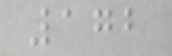172
